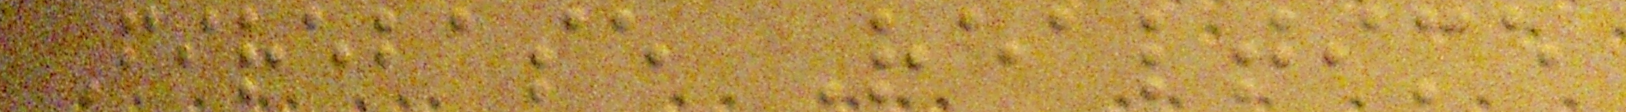Firebase Realtime
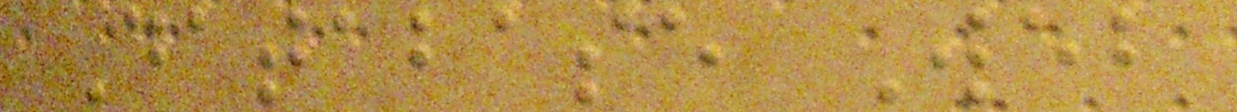Database Web
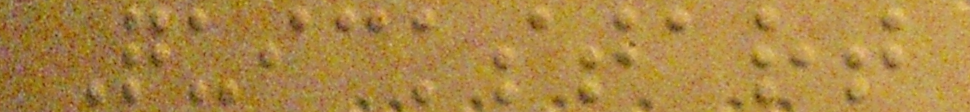Quickstart
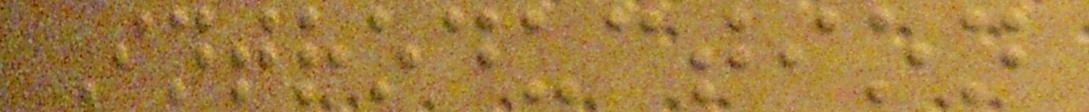Introduction
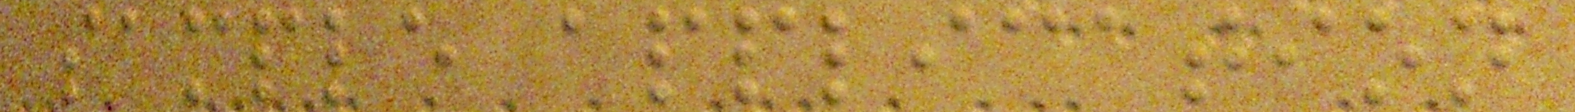sample application
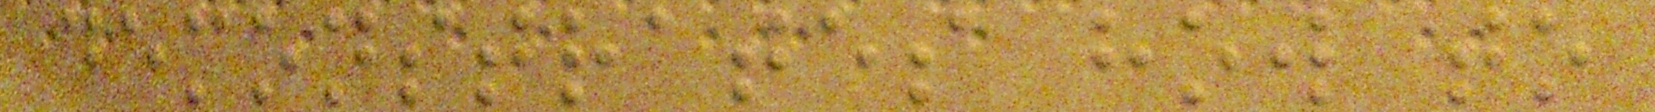demonstrates how to
